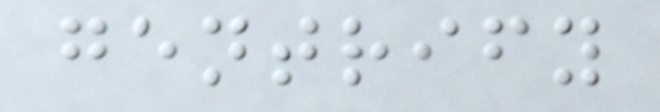gentrify
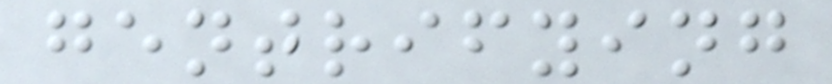gentrifying
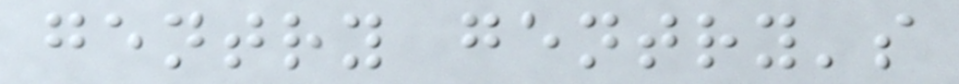gentry gentry's
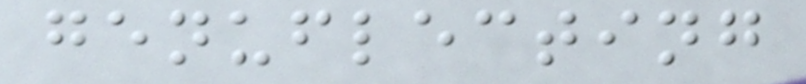genuflecting
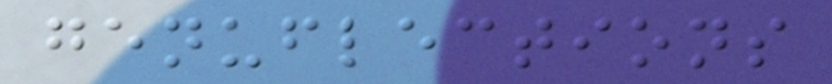genuflections
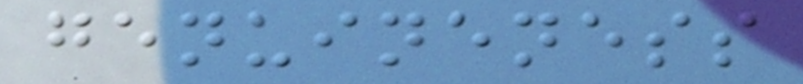genuineness
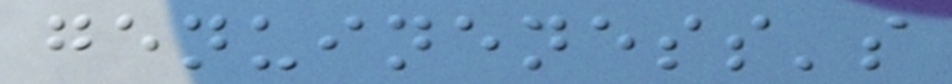genuineness's
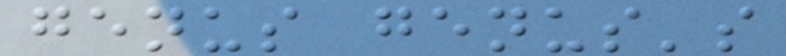genus genus's
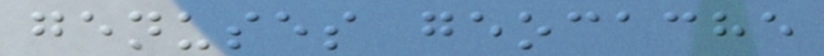genuses geocache
